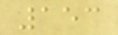153
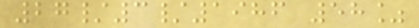27/3/1986 58%
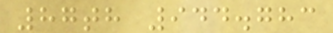87th 944.783
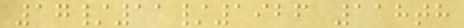17/11/1926 118th
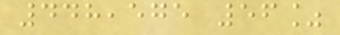448,575 56%
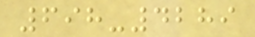698-4289
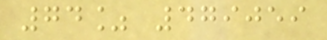74% 479059
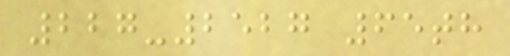227-2527 65th
